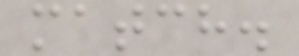match.
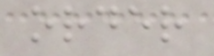order
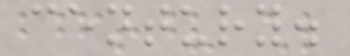century.
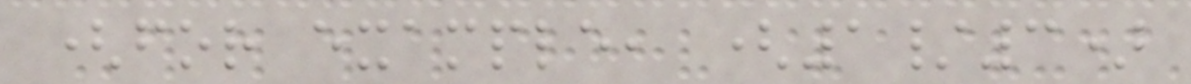(for example, (1/3)
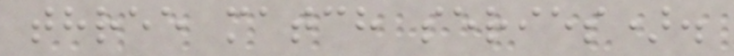three match series).
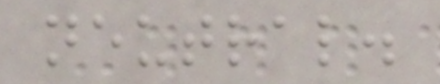neutral.
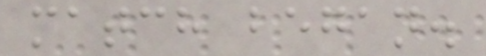match began.
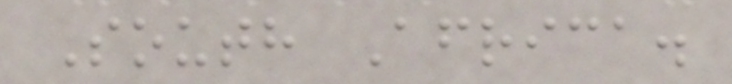South Africa.
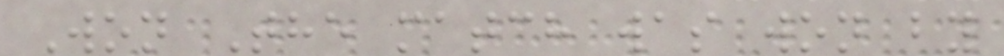Won The match was won by
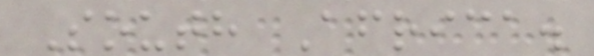South Africa.
